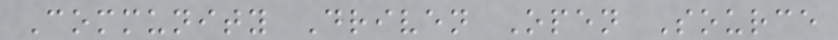Community Driven Open Source
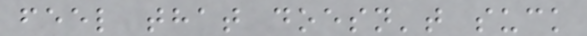feel that doesn't suck
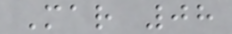Mar 08
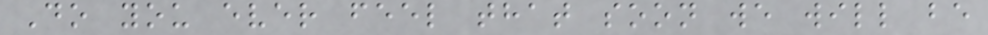Do you ever feel that soon we will be
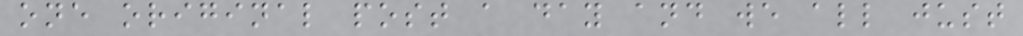one original post a day and we all just
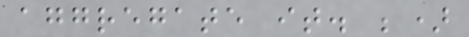aggregate it. ;)
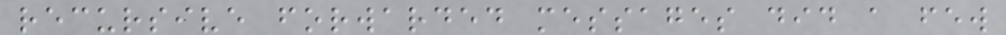recursive forwarded messages did a few
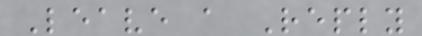Leave a Reply
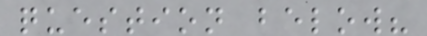question below?
